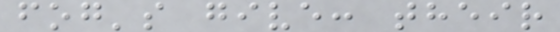fog's give: their
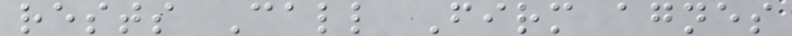rests Call Firm agnes
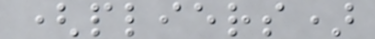(pliers)
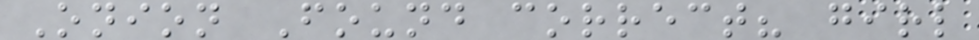Onion Found correct? girl
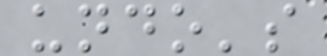undo's
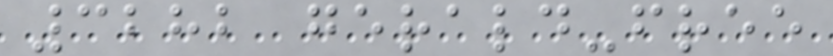3282 gerald-free
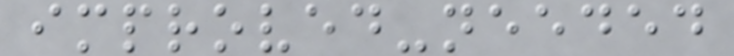improved-needed
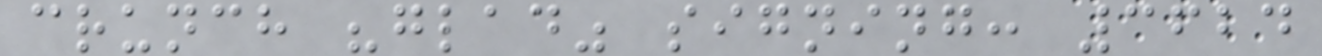crunch "glad" signing: 3624
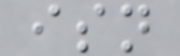isn
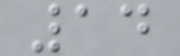14
